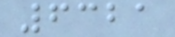6321
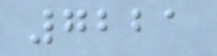7221
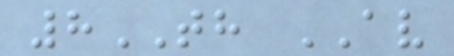8TH AV
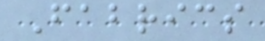Fabrics
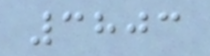3803
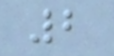2
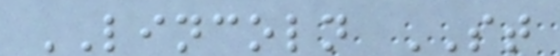LINCOLN ST
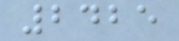2425
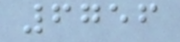6756
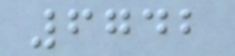6742
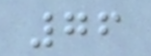76
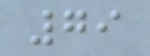79
